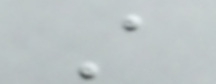A
